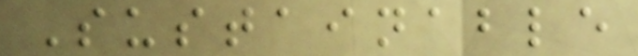Sustainable
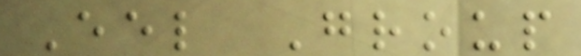Eel Group
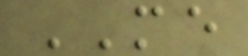ME
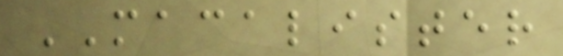MACALISTER
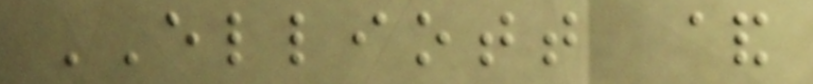ELLIOTT &
